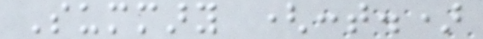Summary (cont.)
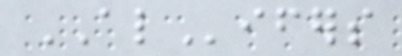ALifers
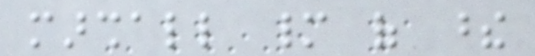marshall many of these
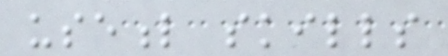useful skills
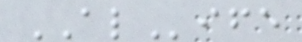ALife
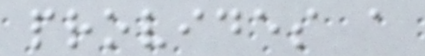provides a
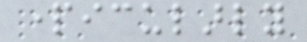particularly
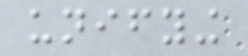unifying
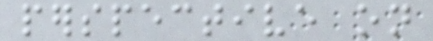perspective on
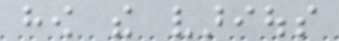how the various
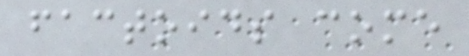factoids come
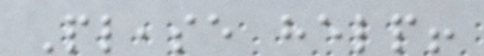Please help!
